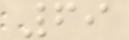69
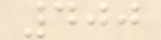400
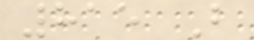815 B
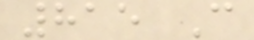815 C
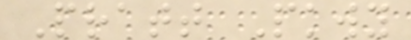Pratt Pkwy
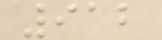912
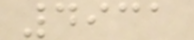4931
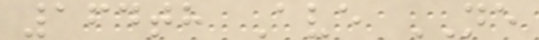164th Ave NE
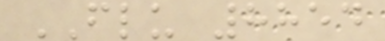FLU 8854
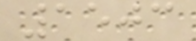1503
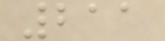211
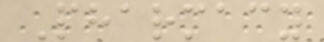Pharmacy
